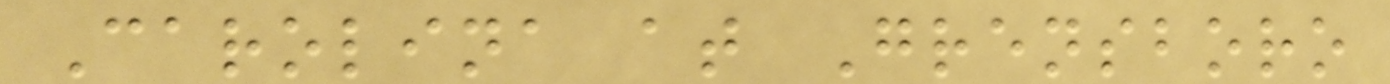Carolina at Grensboro
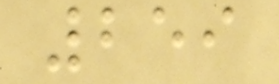259
